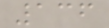136
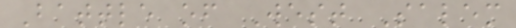Battle of West Salem
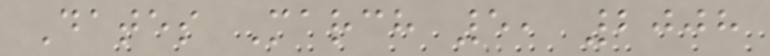Dates March 5, 2008
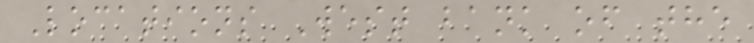Locations West bank of the
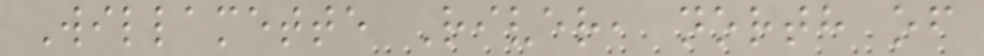Willamette River, north of
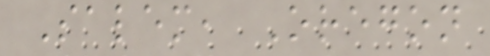Salem, Oregon
